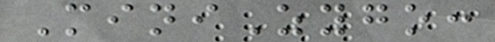MiniZygo:
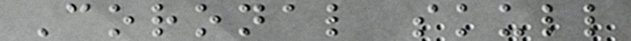Coronal skull
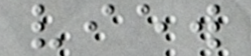view
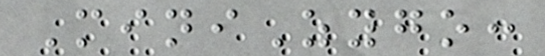MiniZygo:
